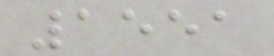1551
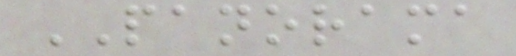PANORAMA
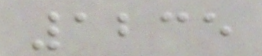1235
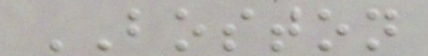BOSTON
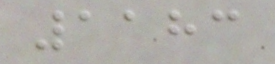1183
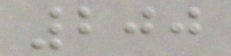200
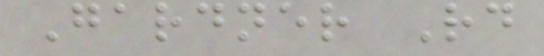Gardner Rd
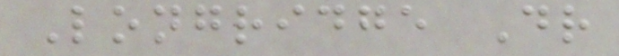Longridge Dr
